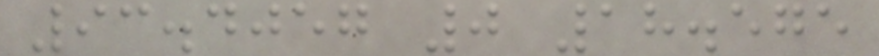93.4057 0 18.575
